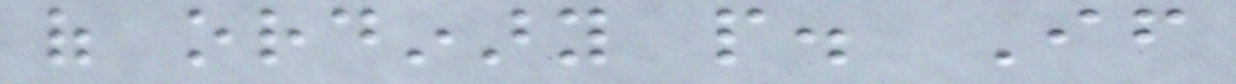of ordinary people. If
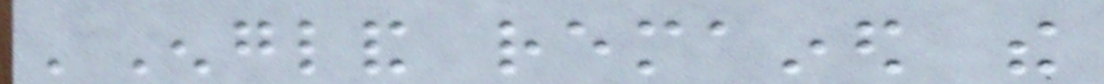'England remained the
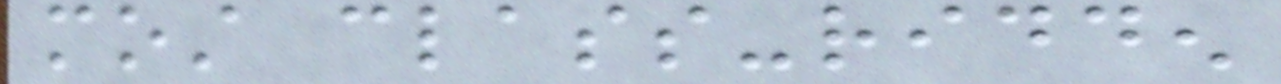most class-ridden
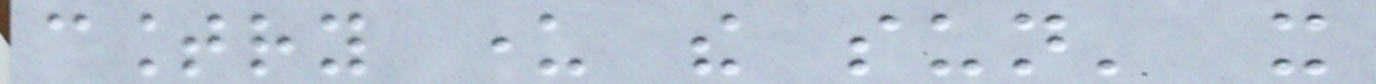country under the sun' it
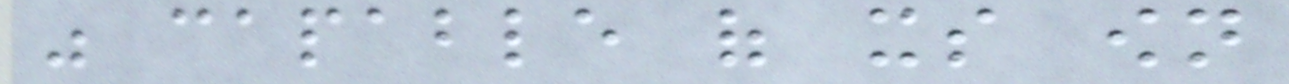was capable of its own
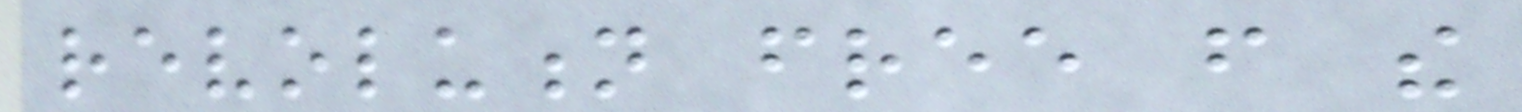revolution free from the
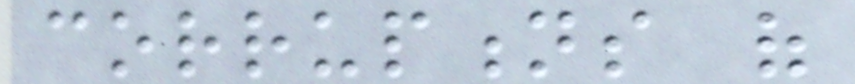corruptions of
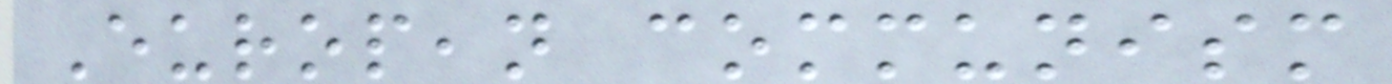European communism
